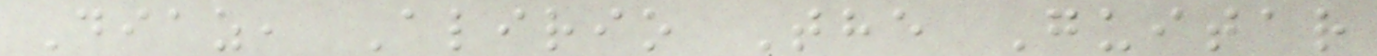Diaz, Alirio The Guitar
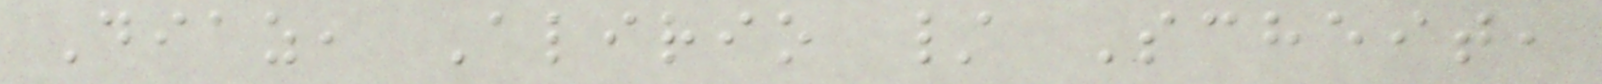Diaz, Alirio / Scheit,
